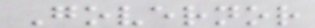Governor
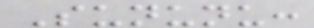Sununu:
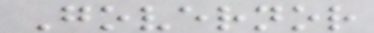Governor
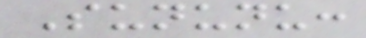Sununu:
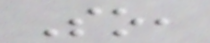So,
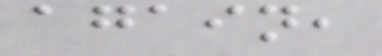again,
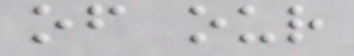of our
